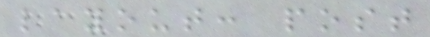layout: post
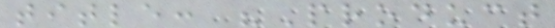title: "Product
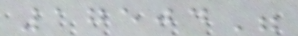17504"
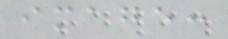image:
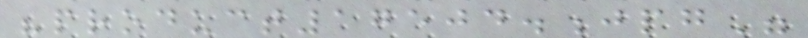"product17504.jpg"
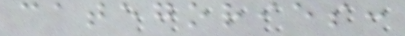categories:
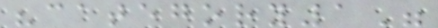"category1"
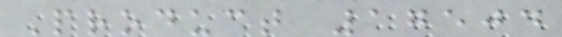Product 17504
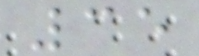35
